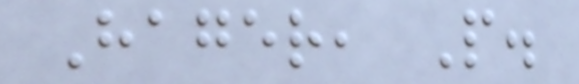Hager, P.
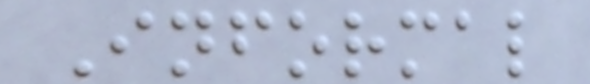Informal
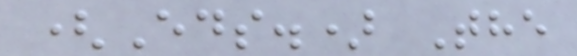(Eds.) The
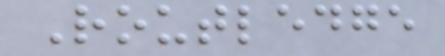Routledge
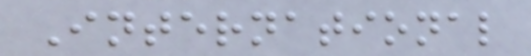International
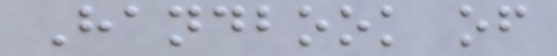Handbook of
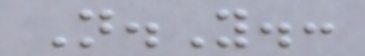N.Y.:
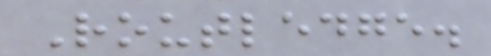Routledge.
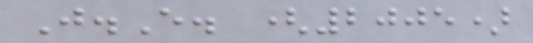J.E. (2005)
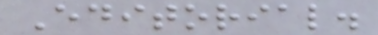Editorial.
